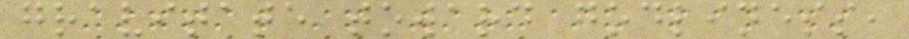gravitate toward godliness,
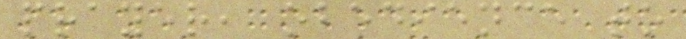prayer, obedience to
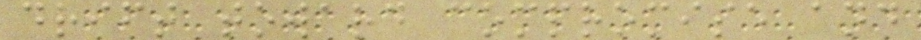drift toward compromise and
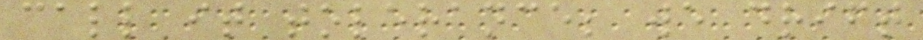call it tolerance; we drift
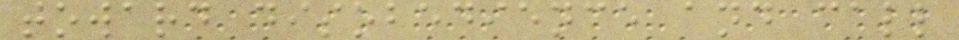toward disobedience and call
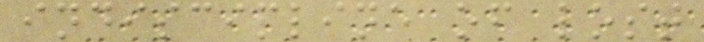indiscipline of lost
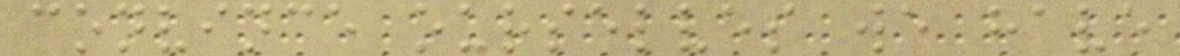convince ourselves we have
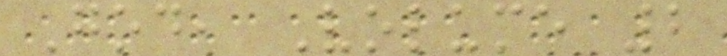God, Volume 2
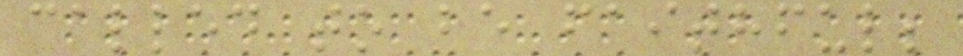called to be faithful;
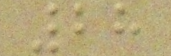28
